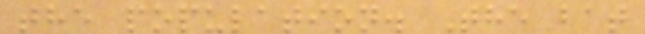the population. The bat
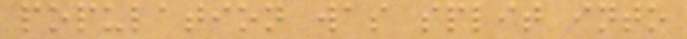population was split into
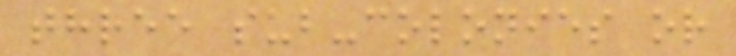three sub-colonies or
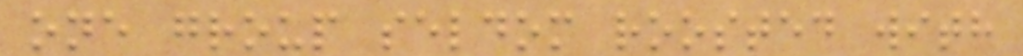one group seldom roosted with
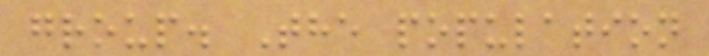group. The population
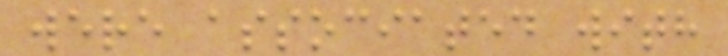were associated with
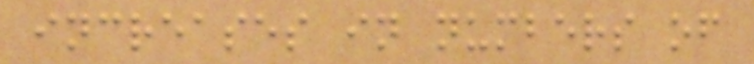increases in numbers of
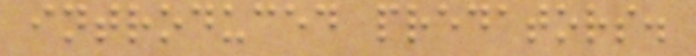introduced predators.
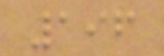196
